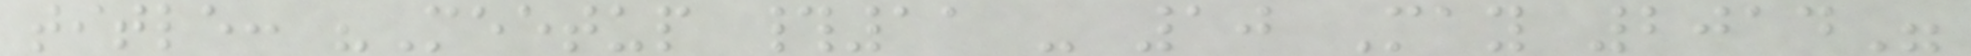title: "Meetup #11 - 10 May 2014"
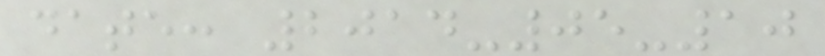date: 2014-05-10
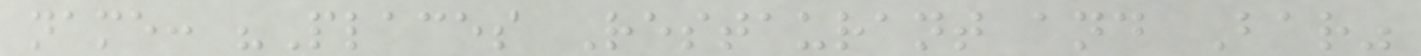name: "Places Restaurant and Bar"
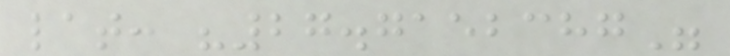lat: "27.7152387"
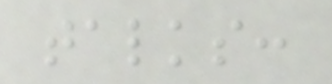talks:
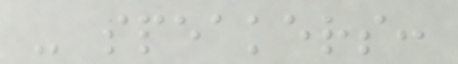- speakers:
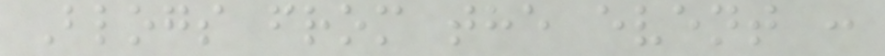Blogs from the event :
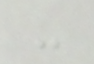-
